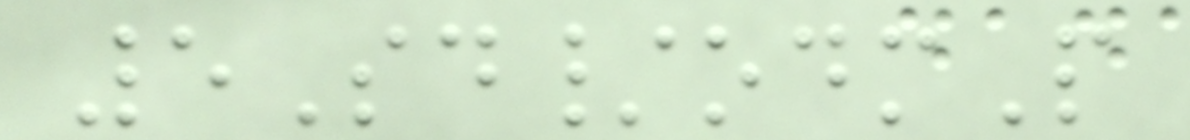5Sd/odmP
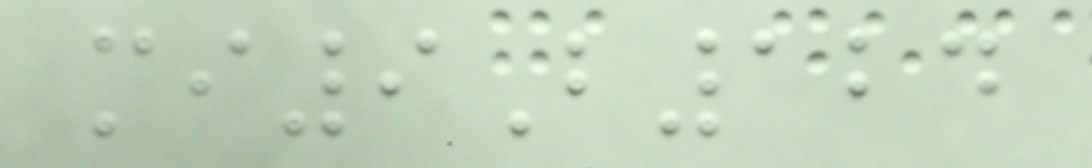mi9B124
